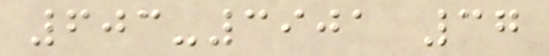603-3901 37
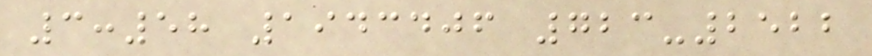3:58 1943406 723-2522
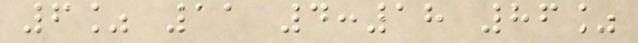6% 11 4:18 86%
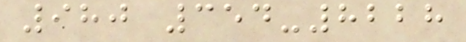980 354-8228
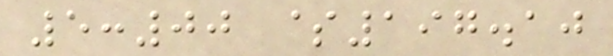5:00 $197.10
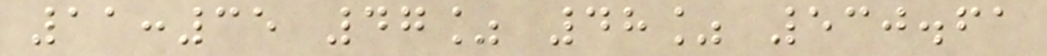11:35 47% 48% 530.61
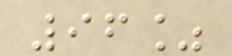96%
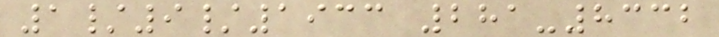1/9/1933 281-8332
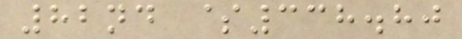82nd $338.80
